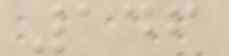146
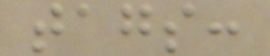tags:
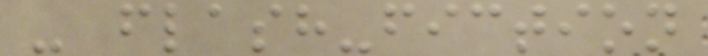- flash-fiction
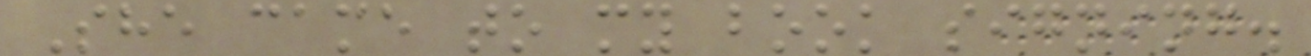She came to my book signing.
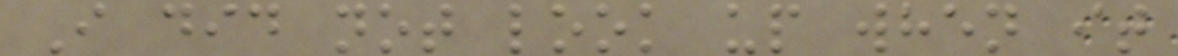I did not look up when it
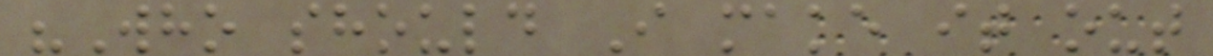"Who should I make it out
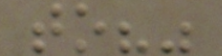to?"
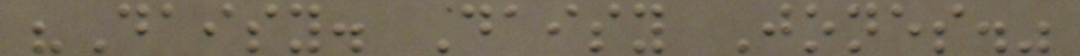"Daisy. Daisy Jones."
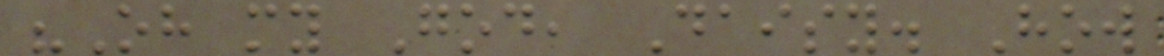"Oh my God, Daisy. How
